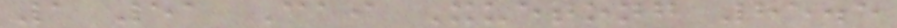1 51 Cai Xuetong 85.5
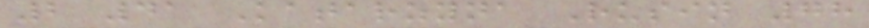2 41 Katarzyna Rusin 78
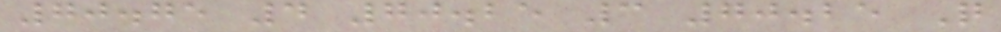70.75 4 70.25 3 70.25 Q
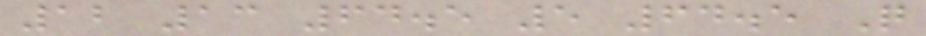12 13 64.5 5 64.5 Q
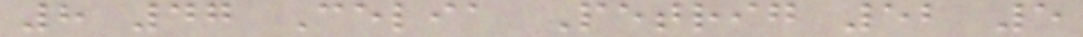8 47 Celia Petrig 52 5
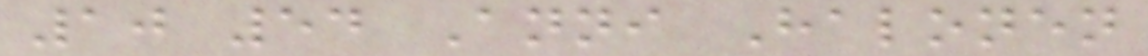10 54 Anni Halonen
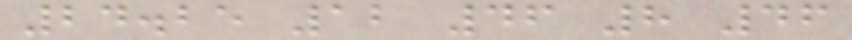24.25 12 46 8 46
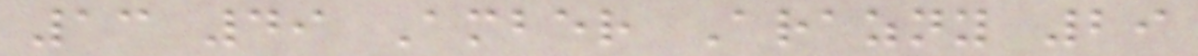13 49 Amber Arazny 29
